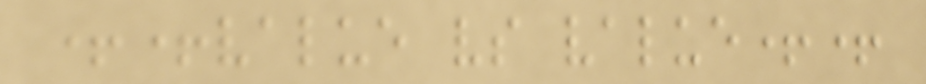++value vs value++
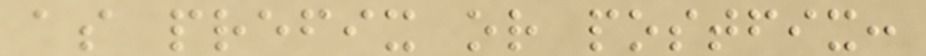as prefix or postfix:
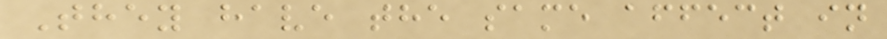They have the same affect in
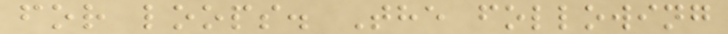for loops. The following
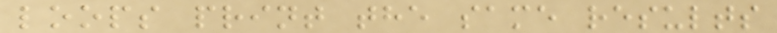loops print the same results
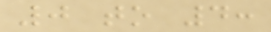0 to 4:
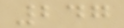247
